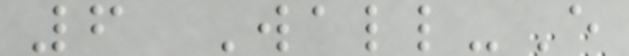6 Wall-E
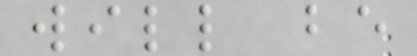will be
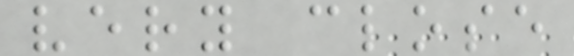very close
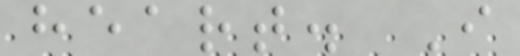heart. I
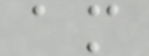am
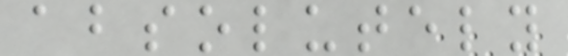absolutely
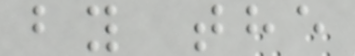by the
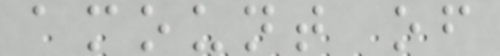amount of
